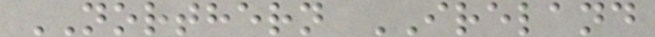NORTHERN IRELAND
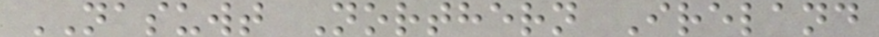NASUWT Northern Ireland
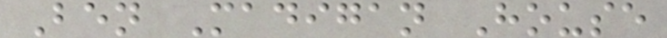Ben Madigan House
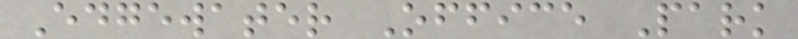Edgewater Office Park
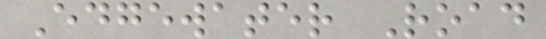Edgewater Road
